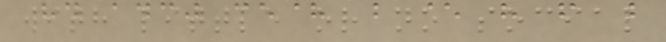with little or no social
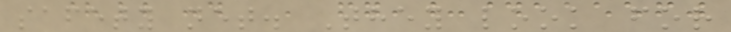safety net. They look for
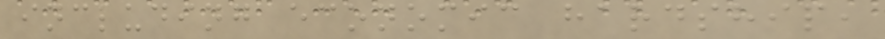including economic hardship,
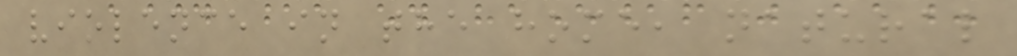violence in the home, natural
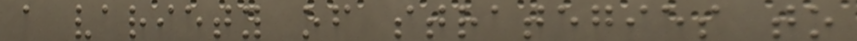a variety of strategies to
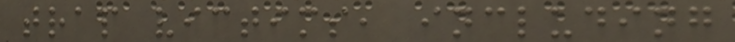trap victims, including
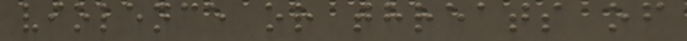violence or threats of
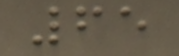65
